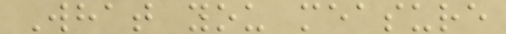What you measure
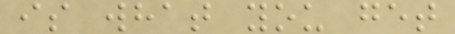is what you get
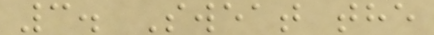3. Sweat the
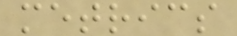metrics
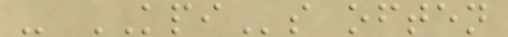- KPIs often
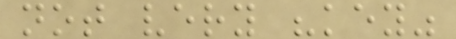not very "key"
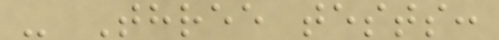- Three tests:
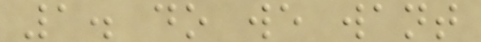1. do we want
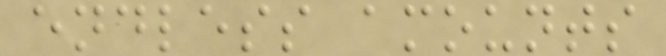endless amounts
